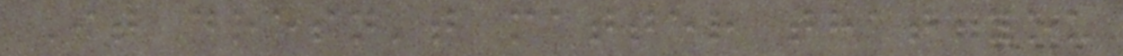It doesn't matter that you
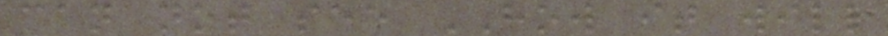can not see HOW it will
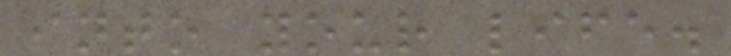into your life.
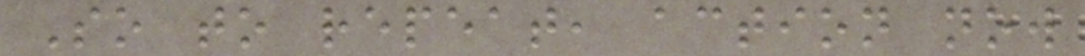So to repeat, action now
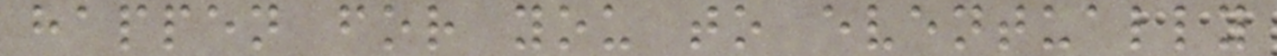happen for you to eventually
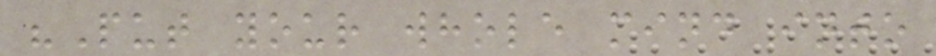"Put your whole mind into
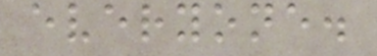everyone.
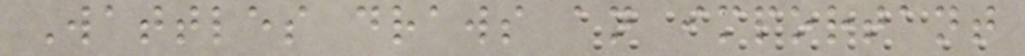Wattles draws an important
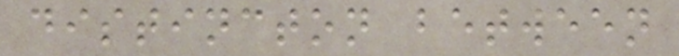distincton between
